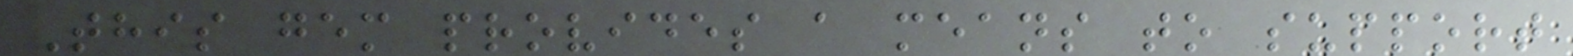This gem provides a means to support
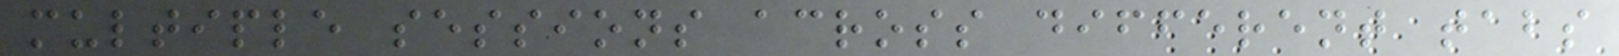multiple sessions across different tabs
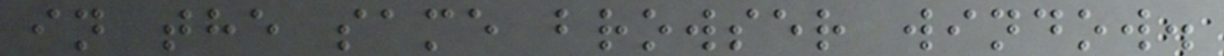in the same browser window.
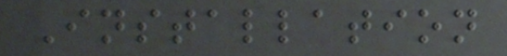Installation
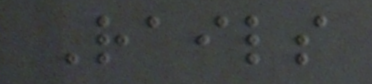Rails
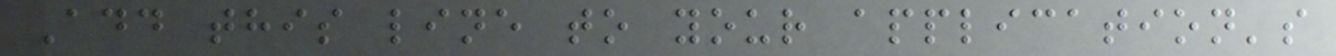Add this line to your application's
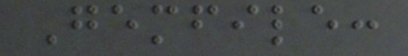Gemfile:
